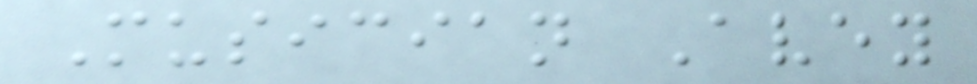Musician Avey
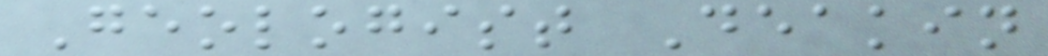Geologist Deakin
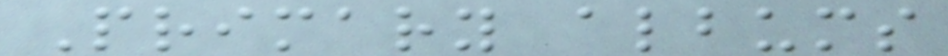Primary albums
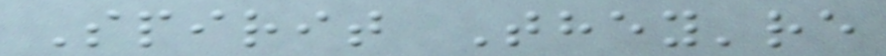Spirit They're
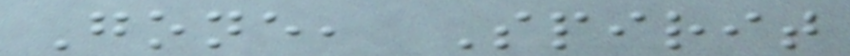Gone, Spirit
